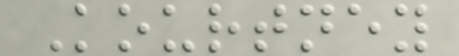Kourtney
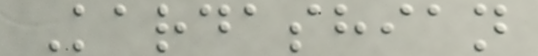Kardashian
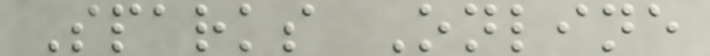Sparks Online
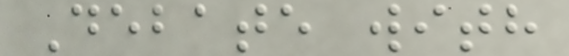Debate with
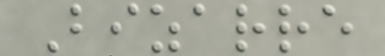Bizarre
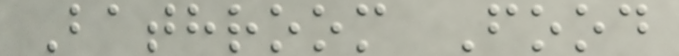Bathroom Food
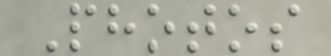Photos
